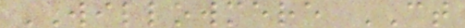WILLOWMERE CT
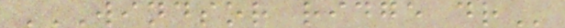WINDSOR RIDGE DR
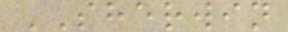SHERWIN
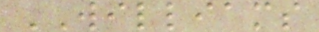WILLIAMS
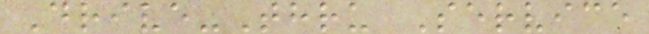Drive-Thru Service
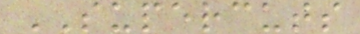SUPERCUTS
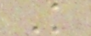K
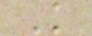K
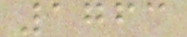1763
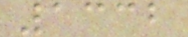1332
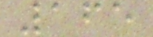165
